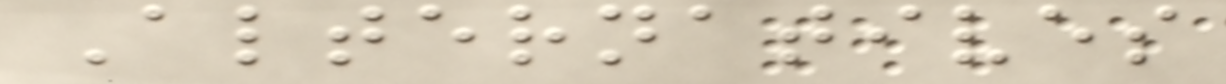Alternatives
